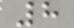8
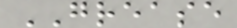GREASE
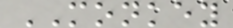MONKEY
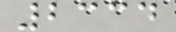2334
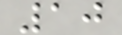10
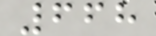668
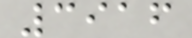3916
